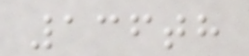136th
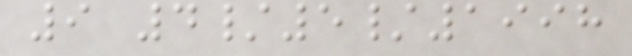9 4/5/1998
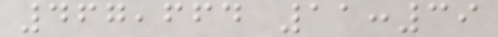467,664 11:39
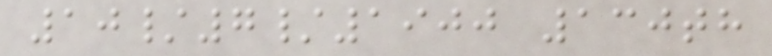10/7/1900 130th
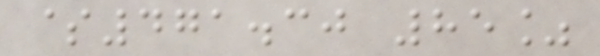$471.30 85%
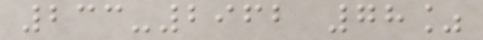233-2962 78%
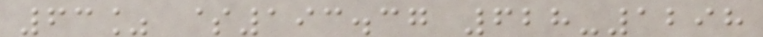63% $193.37 628-1298
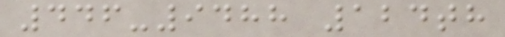446-9488 124th
